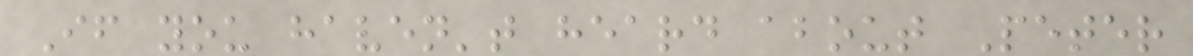If you haven't heard about Peter
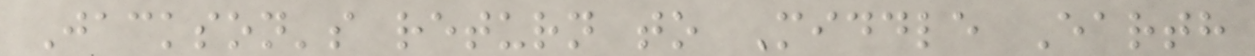Jackson's return to Middle Earth
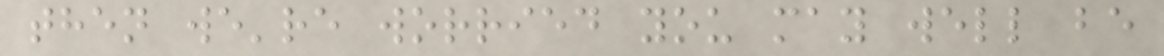then we're worried you may well be
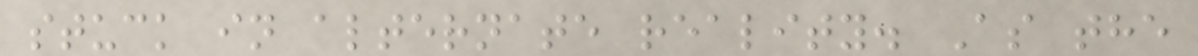stuck in alternate reality. As the
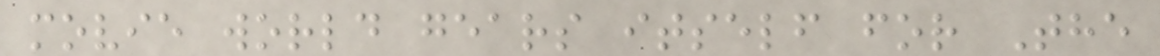movie world gears itself for The
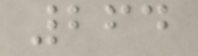264
